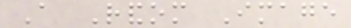A Random Image
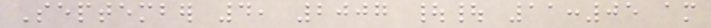September 4, 2007 || 11:05 am
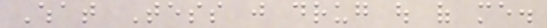What Tess just drug out of me.
